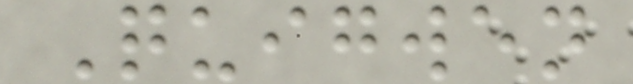Quigwen
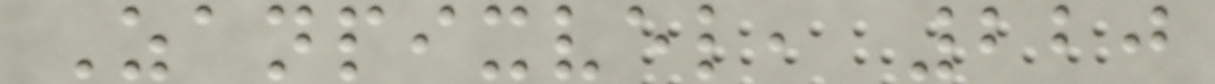Zanpixvel, 220
